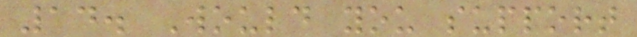14. Would you support
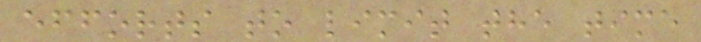efforts to limit the time
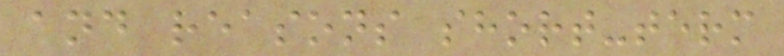and reasons short-term
